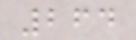264
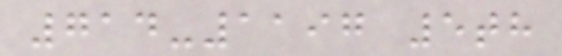714-1197 5th
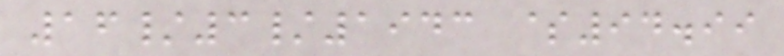16/3/1943 $94.99
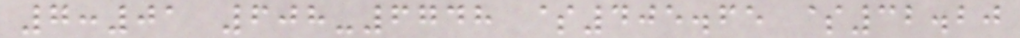7:01 608-6748 $405.65 $32.20
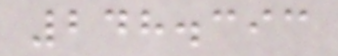248.393
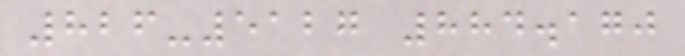826-5127 884.170
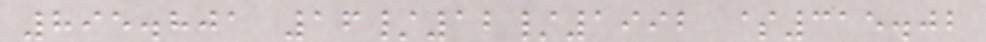895.801 16/12/1992 $315.02
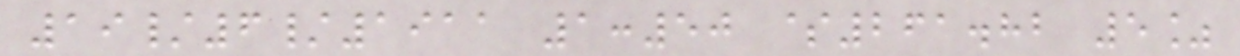19/6/1911 1:50 $261.82 5%
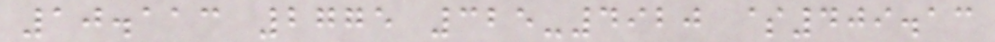10.113 2775 325-4920 $409.13
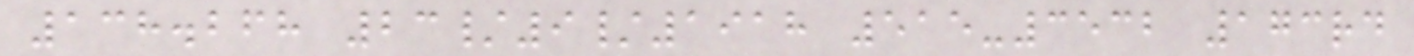138.268 23/9/1918 515-3532 173rd
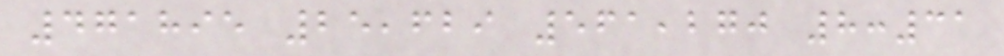471895 25,629 561,270 8:31
